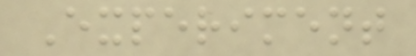Experiment
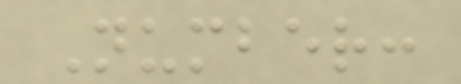Number:
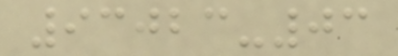93023-03
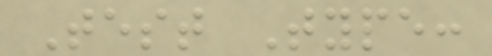Test Type:
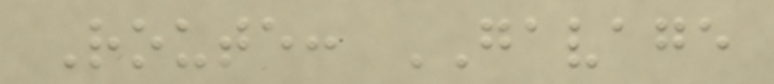Route: GAVAGE
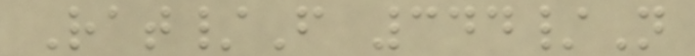Rat/F 344/N
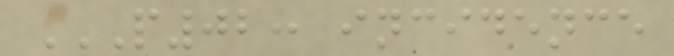P02: INCIDENCE
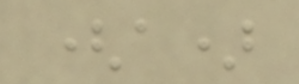(a)
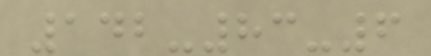142-83-6
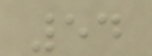54
